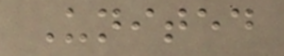United
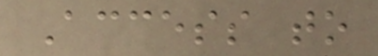Access to
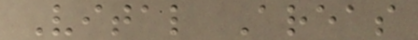Vital Areas
